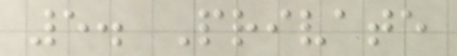5. Private
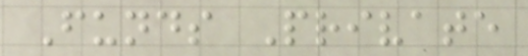Funds Private
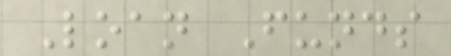Loan Funds
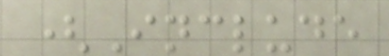(Include
